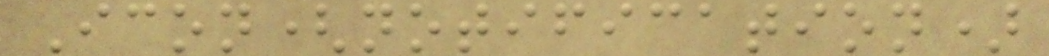Icon(notification)
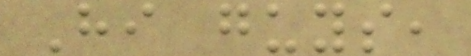Hi guys,
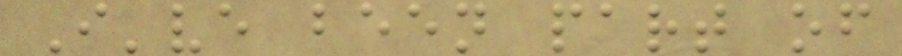I've been part of
